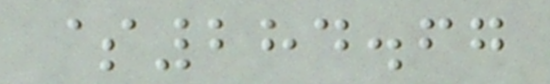$284.67
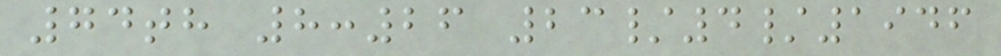74th 8:26 23/4/1946
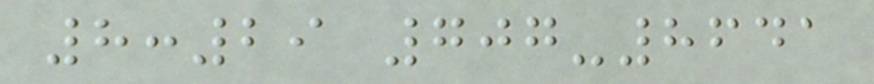8:29 707-8641
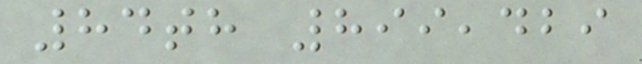84th 899,429
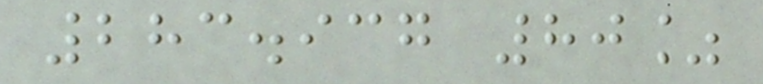283.937 80%
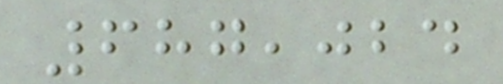687,024
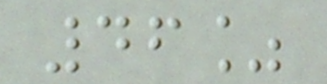46%
